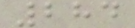284
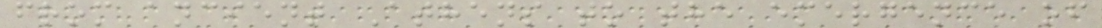from ancient Athens to the emergence of
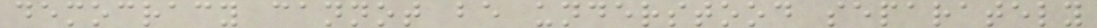democracy cannot be understood separately
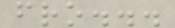fro...
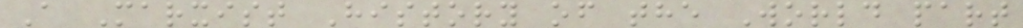A Marxist History of the World part
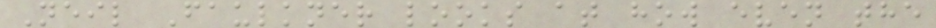Neil Faulkner looks at how even the
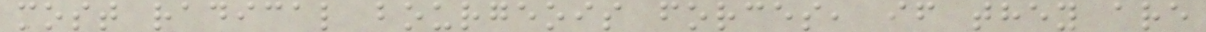most radical bourgeois forces, if they are
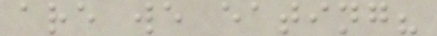are we eating?
